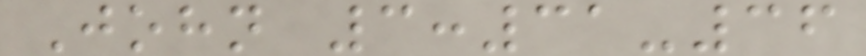John 3:31-36
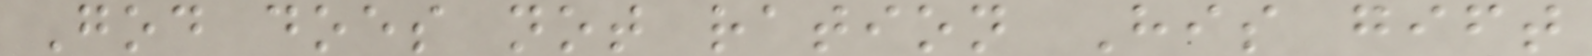God does not ration His gift
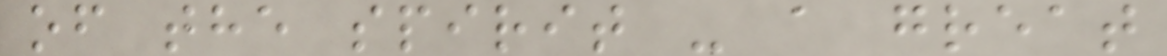of the spirit - a great
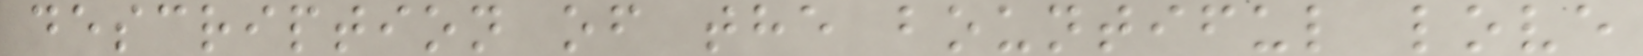description of the bountiful love
